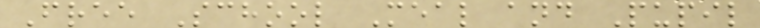Free School Meal and Pupil
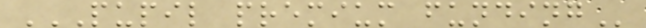PUPIL PREMIUM FUNDING
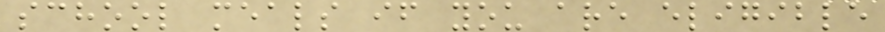school meals if you are eligible
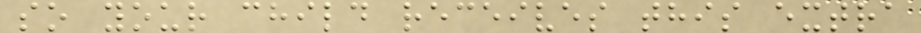so your child receives this extra
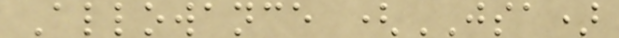Allowance (JSA)
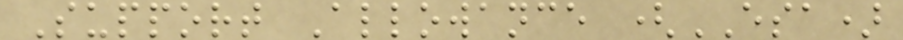Support Allowance (ESA)
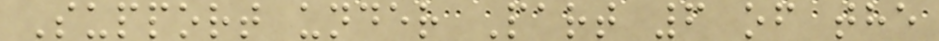Support under Part 6 of the
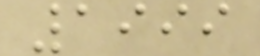1999
